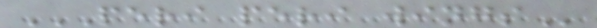PERI PERI WINGS
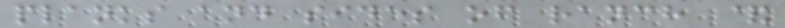planks and sides of ranch &
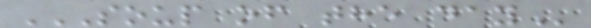SOUP OF THE DAY
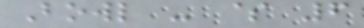Bowl - $ 6
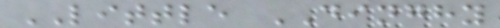LITTLE DINGHY
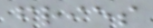fries
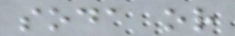soda or
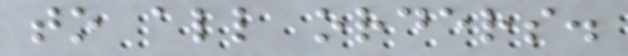to all orders.
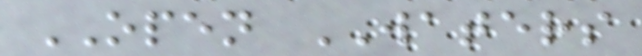OPEN WATERS
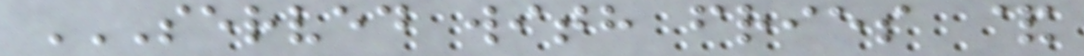SERVED WITH FRIES &
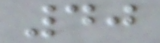40
